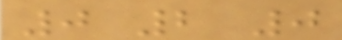0 2 0
